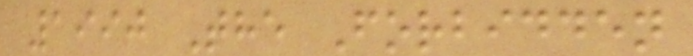1990 The Forbidden
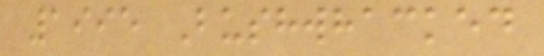1995 Bushwhacked
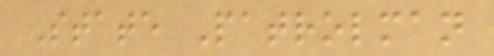State Patrolman
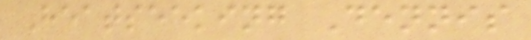Heatseeking Dennis
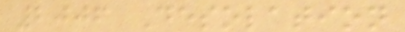2006 Desolation
